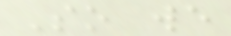So we
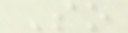So
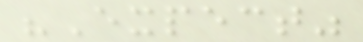"Expect"
